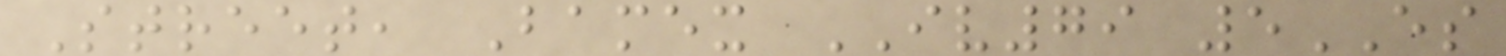Street, Bamex IV79 5ES
